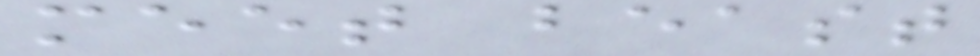meet beast
